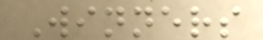Winners
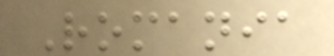Romania
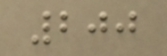200
